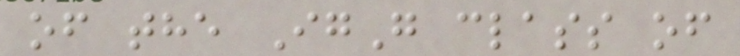of the IgG class of
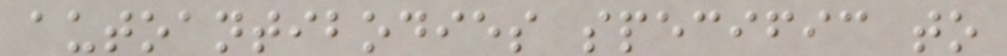autoantibodies specific to
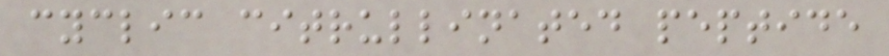cyclic citrullinated peptide
